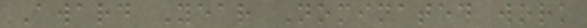Award Year Nominated work
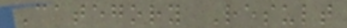Category Result
